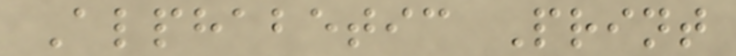Alphabetic Print
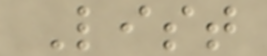List
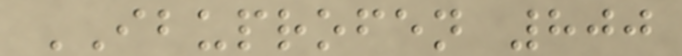IBUPROFEN 800
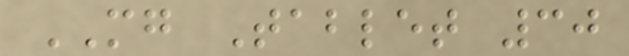MG Tablet 30
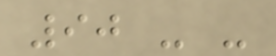90 - -
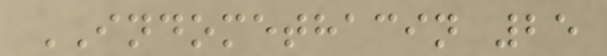INDOMETHACIN 25
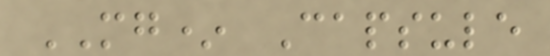MG* Capsule
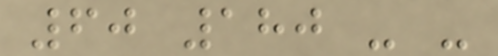60 180 - -
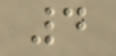4
